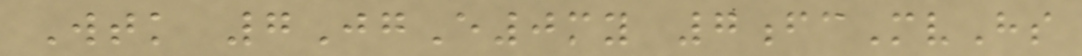Wtk 7JgE0my 7fcMvHs
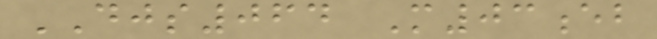DJS064 M03eb
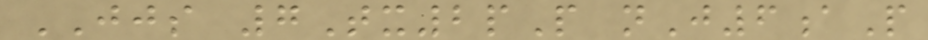JJS 7Tx2pP nJ6aP
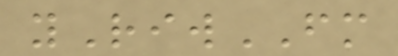yRiwFM
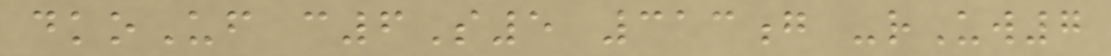dkoUf c6S5 313g -rUw7
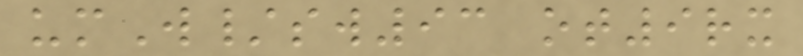umW/sw93 ot9rx
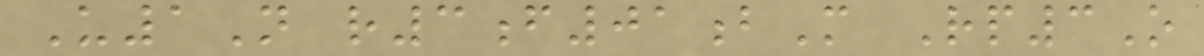U1N r3f01bM Rp3O
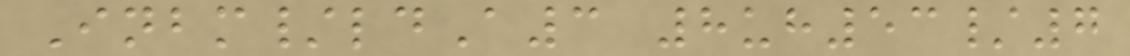Inbm/ldA3 8uh53/7
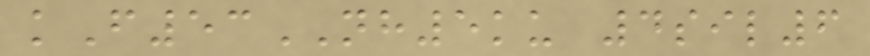kF53NH5ku 4sil6
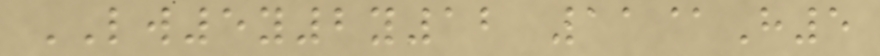LW5y2y12 11@H5
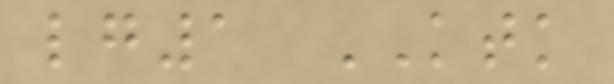lg1 KTK
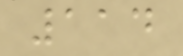114
